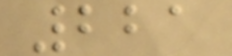221
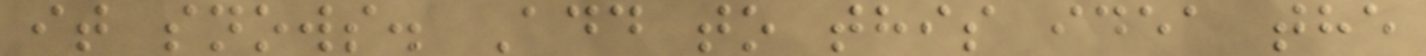it snows. Add to this idea the
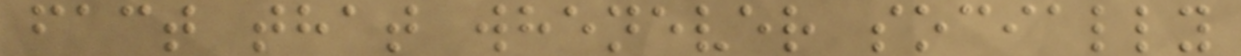fact that whenever socially
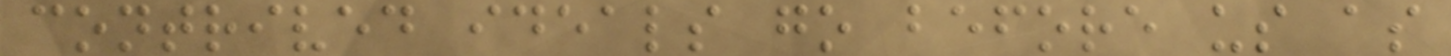contrived ideals go before us as
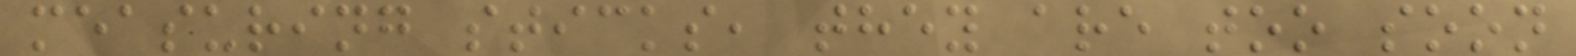measuring sticks, they are too soon
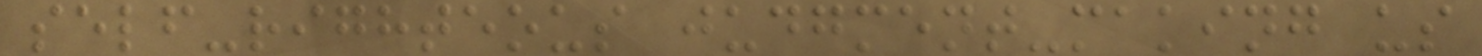self-righteous judgment-making us
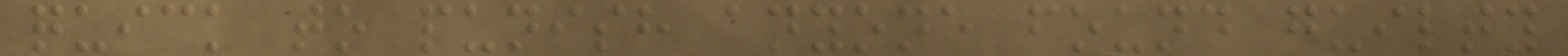quick to punish anyone found guilty
